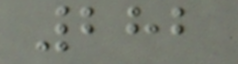282
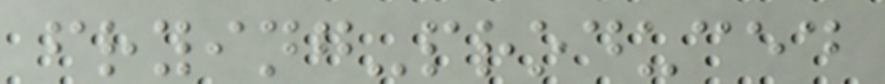frying-produced
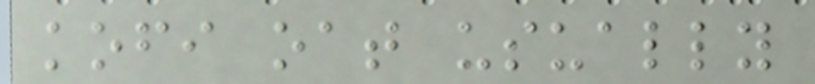kofi oat usually
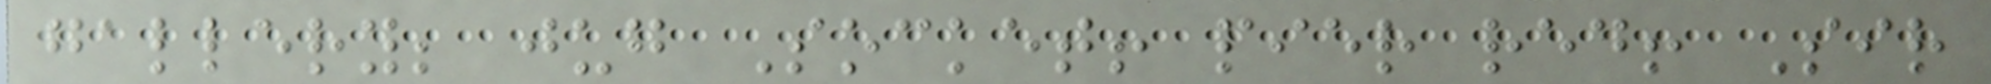gallery; jug Socket! pier red! Sir
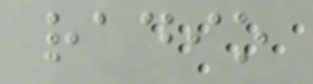radio
